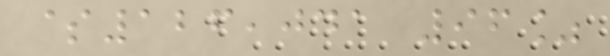$126,041 96%
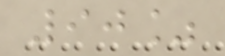90%
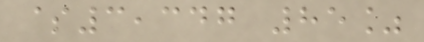$3,347 85%
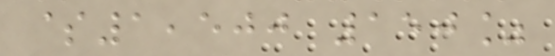$1,500 150%
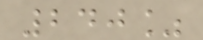240%
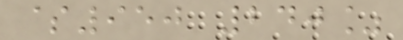$950 240%
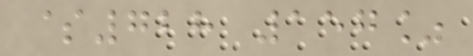$728 157%
